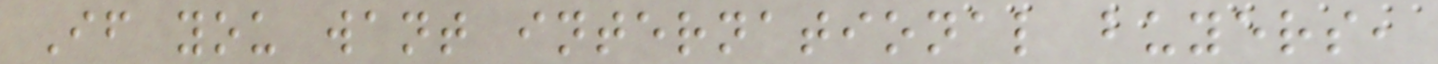If you want international buyers,
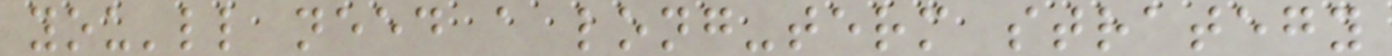you'll need a long-term strategy
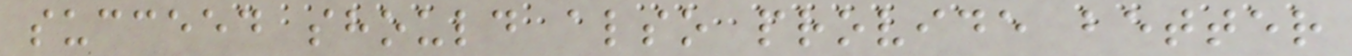succeed should also provide better
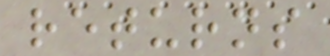returns
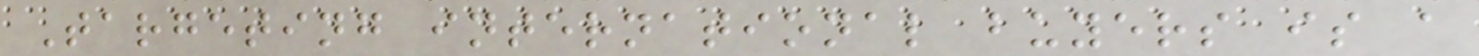Targeting international buyers is a
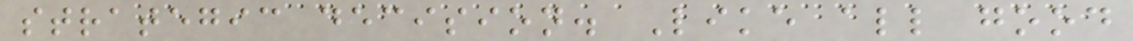strategic decision. Like all good
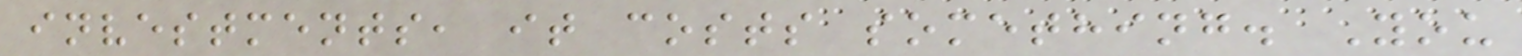investments, it costs something. You
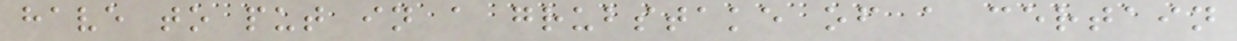have to put in a grubstake of a certain
